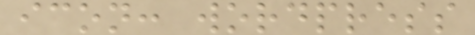icon: wordpress
